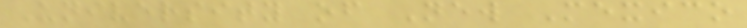University of New Mexico
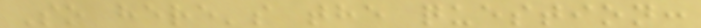So here's the question:
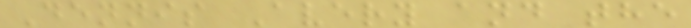Dennis Avery and the
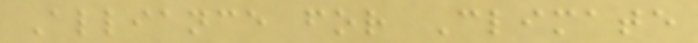Alliance for Climate
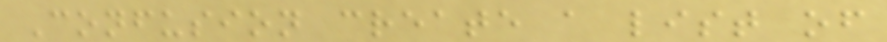Confusion create a list of
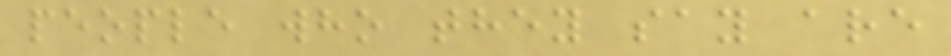people who they say are
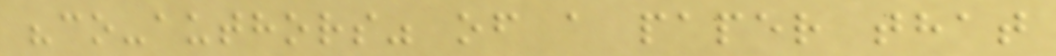"co-authors" of a paper that
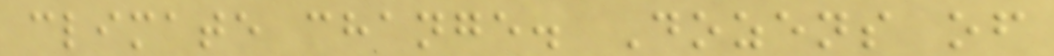climate change. Dozens of
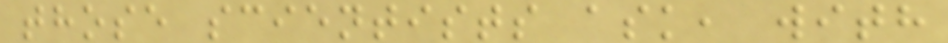those scientists ask, with
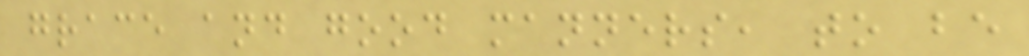grace and good manners, to be
